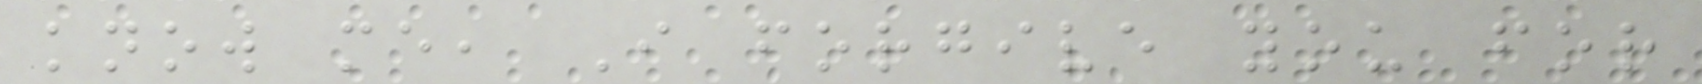know me, I forgive you for
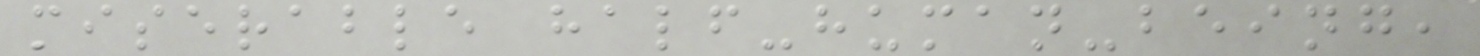miserable half-human-being,
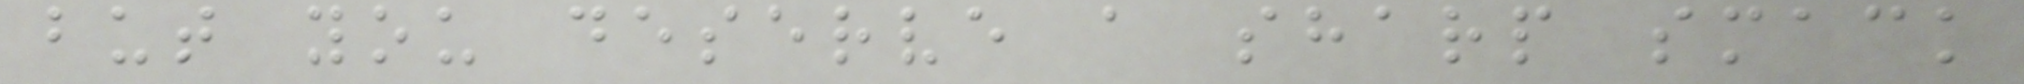but you deserve a sharp smack
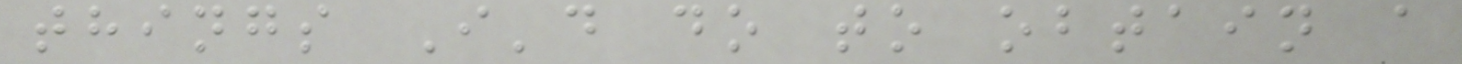things I'd do to obtain a
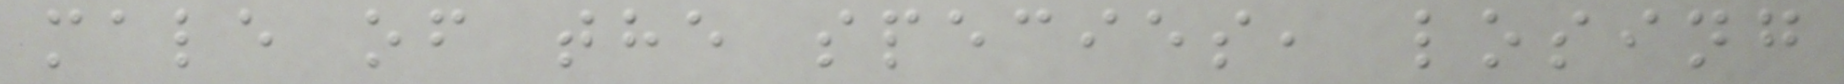male of the species, losing
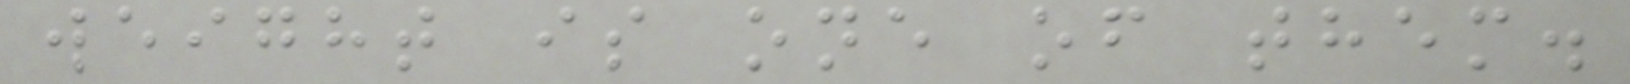weight is one of them.
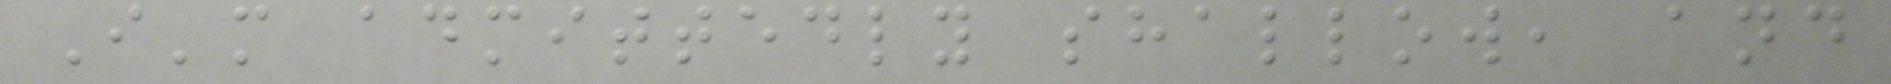I'm admittedly shallow, and
